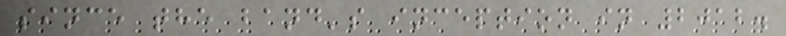since the band's inception in 2012.
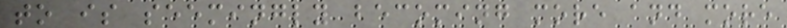to is seemingly becoming more and more
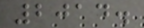2014.
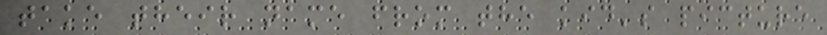take their name from the kid's picture
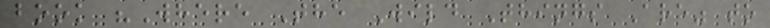book "Where The Wild Things Are" to
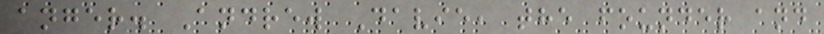anger. Andrew Davie, the founder and
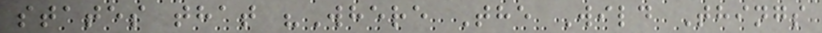states that "Where The Wild Things
